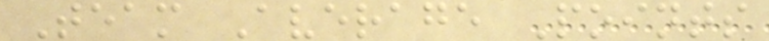Team Average Points
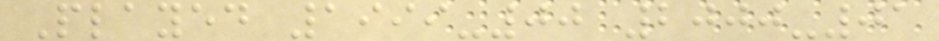Played 1999-00 2000-01
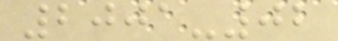2001-02
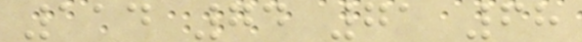114 74 71 68
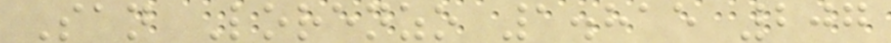San Lorenzo 1.815 207
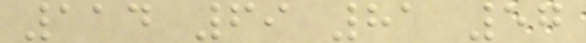114 69 81 57
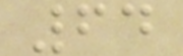64
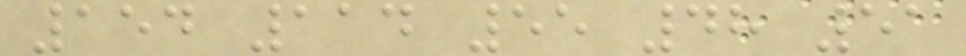154 114 55 48 51
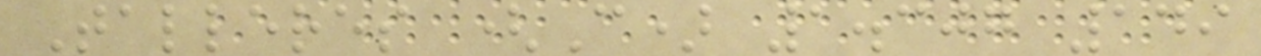Talleres (C) 1.307 149
